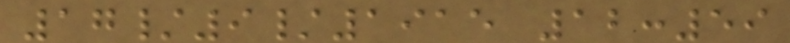17/9/1915 12:59
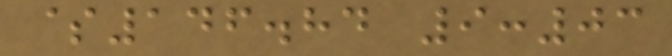$146.84 9:03
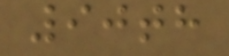90th
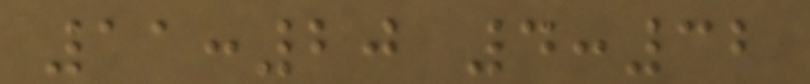11:20 4:32
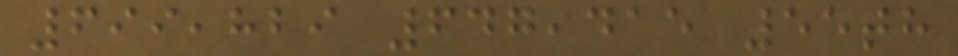699,829 647,415 55th
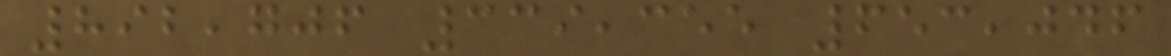892,706 339,355 653,046
